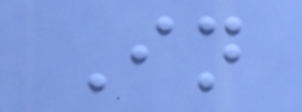In
